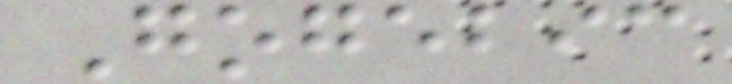Gogebic
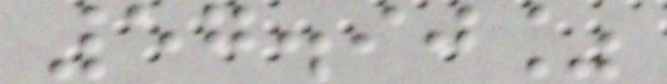57.90%
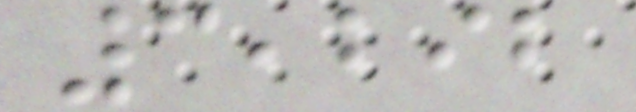3,292
